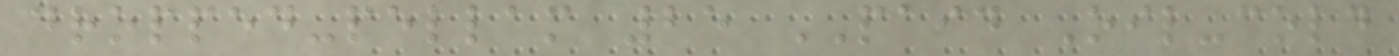dropped-pellam 25 PAID Oil-cold
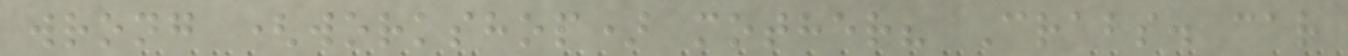wrong (workshop) mother? Crabs. car
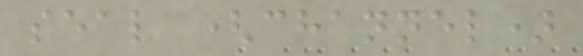seal (channel)
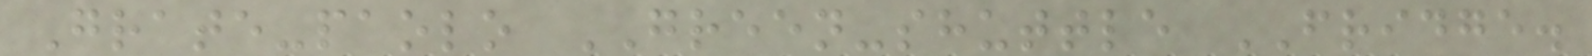Grate-paolo GREEN-shuttle FRIDGE.
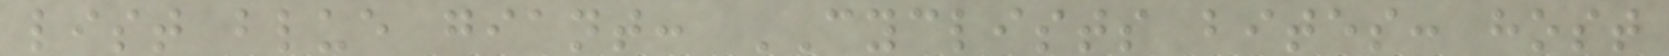list blue giant: CYCLISTS bites: host
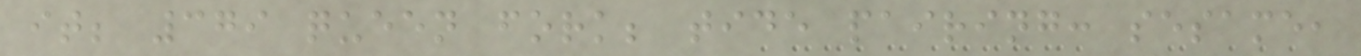it; 379 queen fork; tide pairing: sesame,
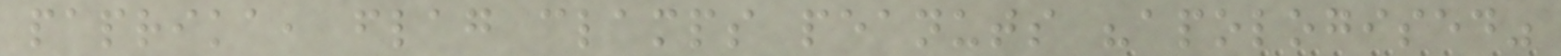paprika, flag clamps peanuts "apologised"
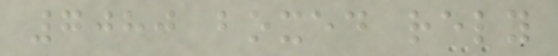7080 boxed rely
